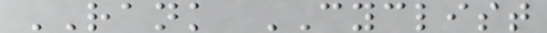RANK CYCLIST
